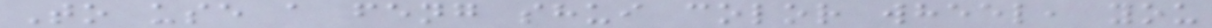To use a feng shui color wheel, you
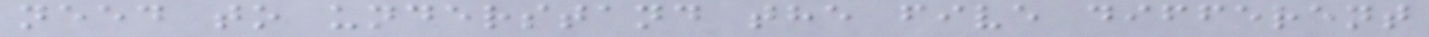need to understand the five different
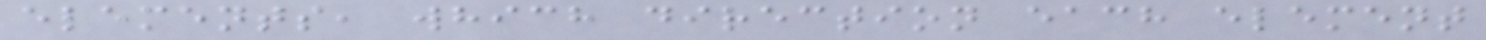elements, which direction each element
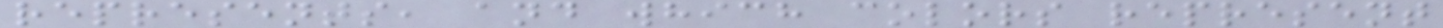represents, and which colors represent
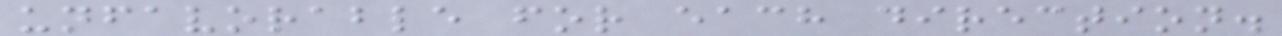unfavorable for each direction.
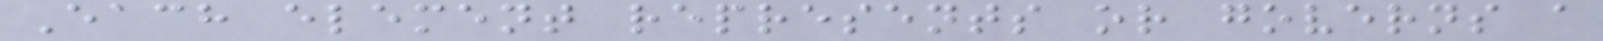Each element represents or governs a
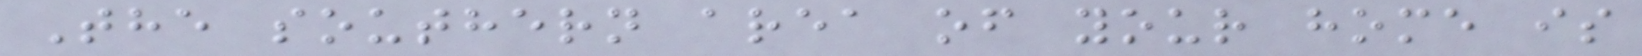The southern area of your home is
